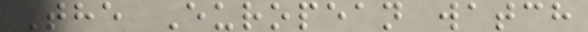The European watch
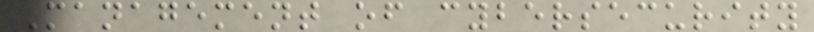Management of cybersecurity
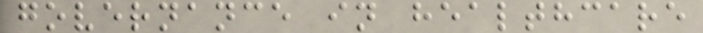governance in healthcare
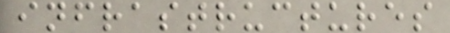infrastructures
